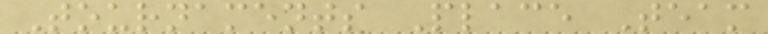Tournaments Place Team
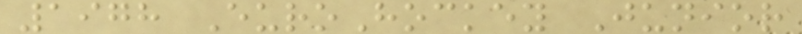1978 EuroHockey Junior
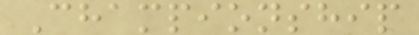Championship
